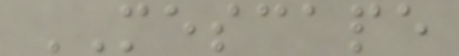MESCAPE
